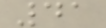41
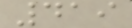419
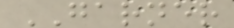GARNER
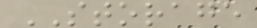STORAGE
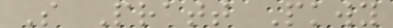S Pratt Pkwy
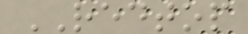REDTOP
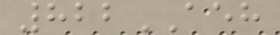822AEH
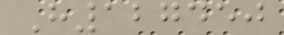H127450
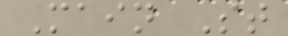Main St
